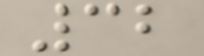32
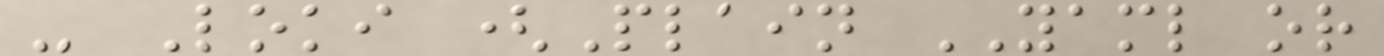- Loki (Plain YAML or
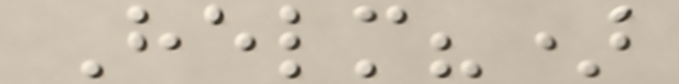Helm?)
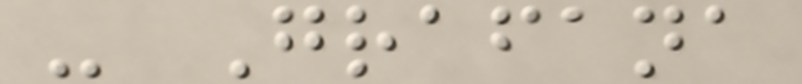- Grafana
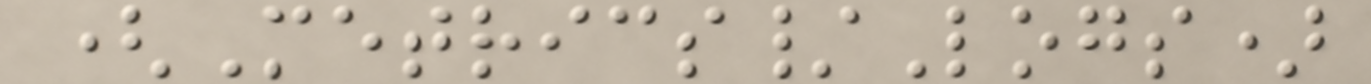(Metrics/Logs)
